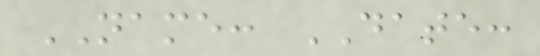NAME: DATE:
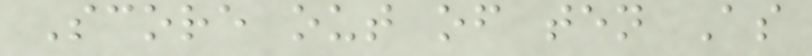Score out of ten As
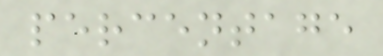percentage
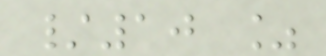/10 %
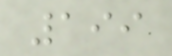199
